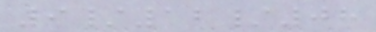9/12/08
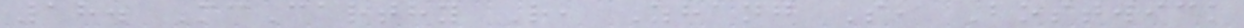18. McCarthy R, Zhang S, Bostwick
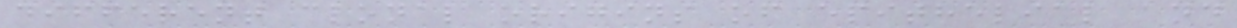different clonal origins of epithelial and
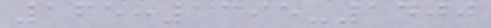165:1395-1400
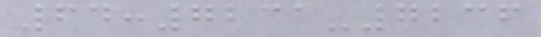64:7231-7236
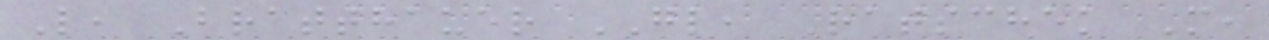L, Bratthauer GL, Ratschek M,
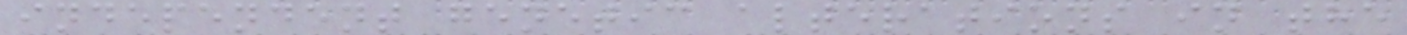independent genetic alterations in the
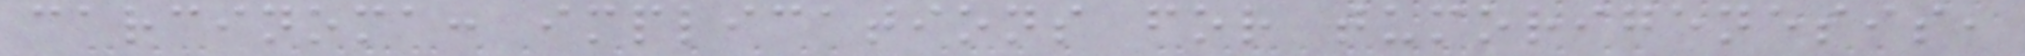carcinoma: implications for tumorigenesis,
